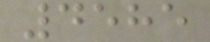4585
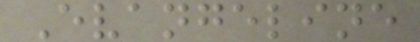Evangeline
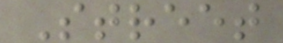Street
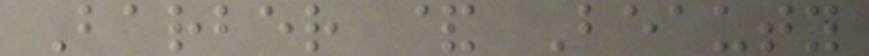Barber & Beauty
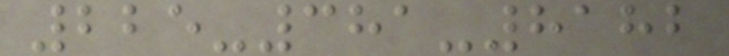225-381-8182
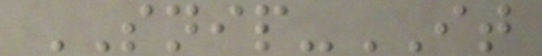SNIP-IT
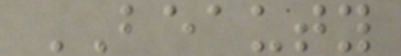BEAUTY
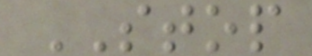STOP
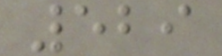529
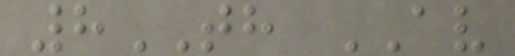8TH AV
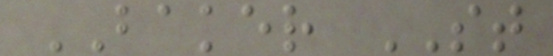BAKER ST
